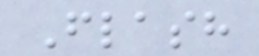Flash
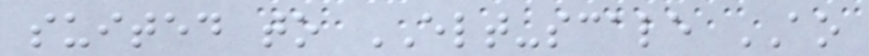suited to ELT-scale AO
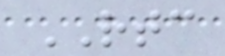RTC
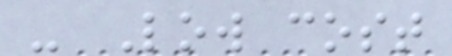- Low cost
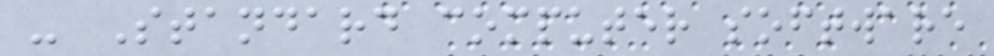- Standard computer software
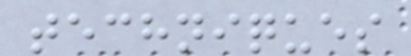techniques
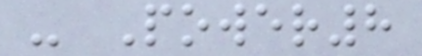- Power8
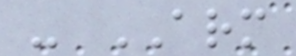- ARM
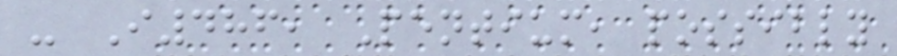- I486, Pentium, possibly
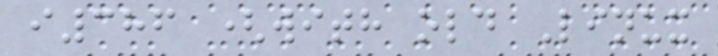i386 (with old Linux
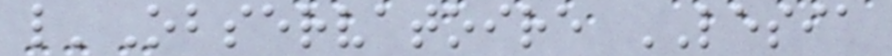l'Observatoire LESIA
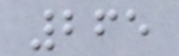265
